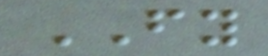FY
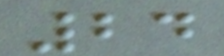24
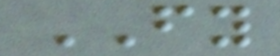FY
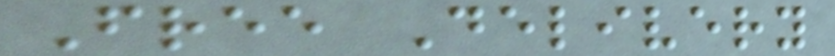Free Delivery
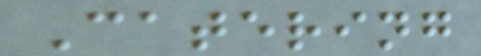Catering
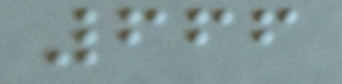666
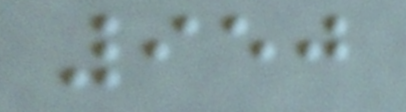950
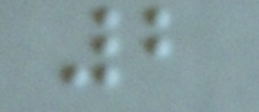2
